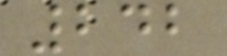242
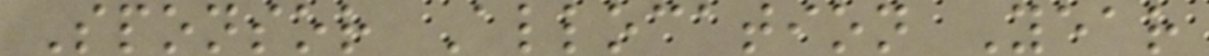Sponsor Allocation Year
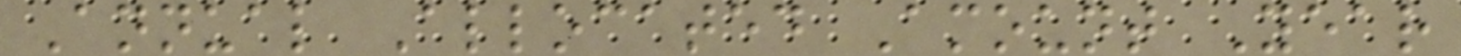Annual Allocated Amount Year
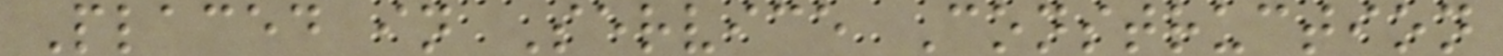Placed in Service Construction
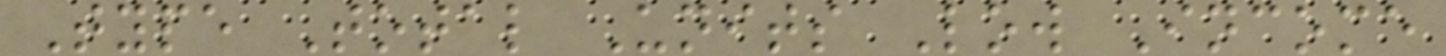Type Total Units Low Income
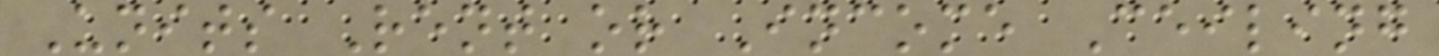Units Rent or Income Ceiling
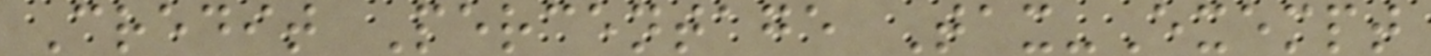Credit Percentage Tax-Exempt
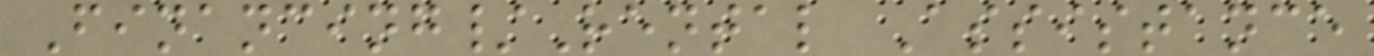Financing/Rental Assistance
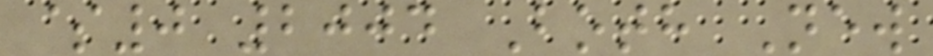$0 2004 Both New
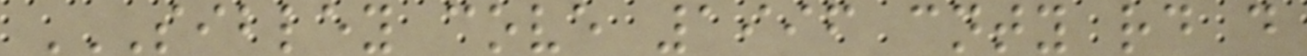SIBLEY COVE 1996 CNTY RD D
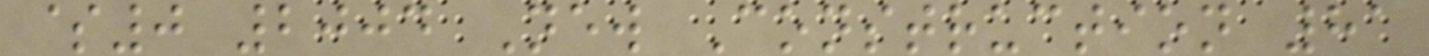$0 2004 New Construction 81
